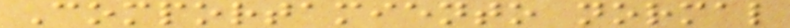Comportamiento normal
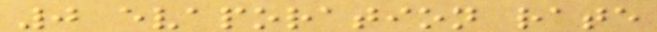0 evaporation rate
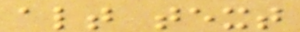alt text
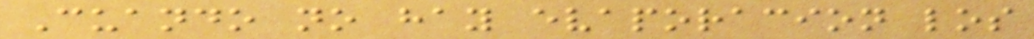Cuando no hay evaporacion los
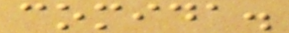comida.
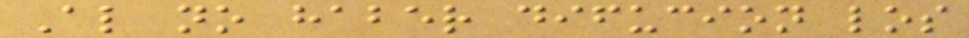Al no haber difucion los
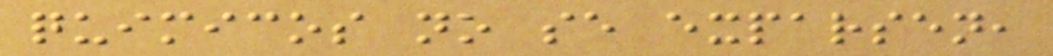quimicos no se exparsen,
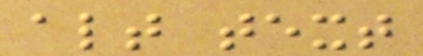alt text
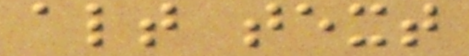alt text
